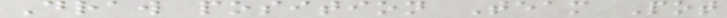Draw position Team Pot
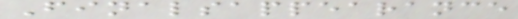Finalsappearance
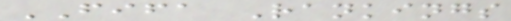FIFA Rankings
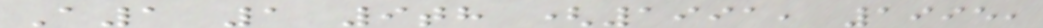A1 1 9th (1991, 1995,
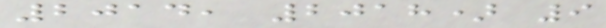2014, 2018) 9
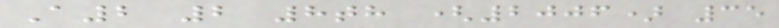A2 2 8th (2006) 35
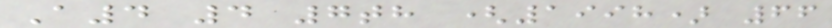A4 4 7th (1998) 66
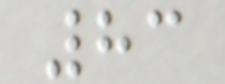83
